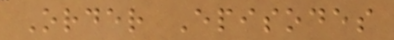Order Episodes
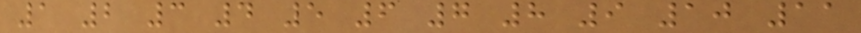1 2 3 4 5 6 7 8 9 10 11
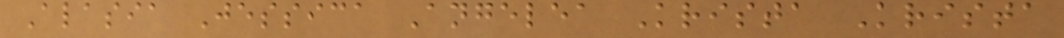Alasia Jessica Angelea Krista Krista
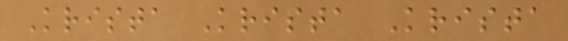Krista Krista Krista
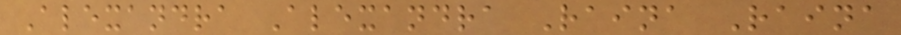Alexandra Alexandra Raina Raina
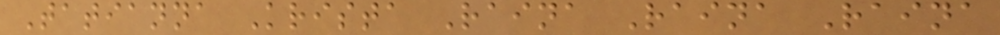Tatianna Krista Raina Raina Raina
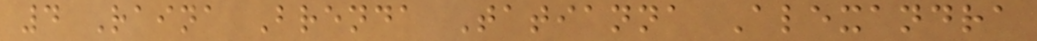4 Raina Brenda Tatianna Alexandra
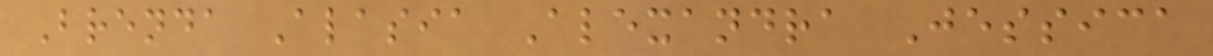Brenda Alasia Alexandra Jessica
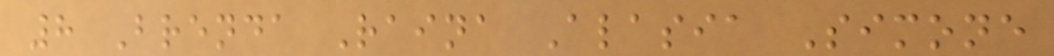8 Brenda Raina Alasia Simone
